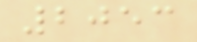2053
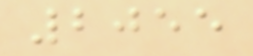2055
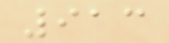913
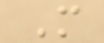M
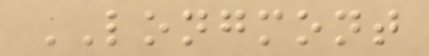LONGMONT
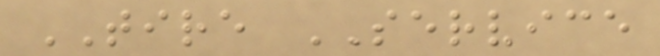TIRE SERVICE
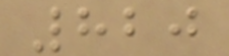820
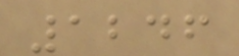1246
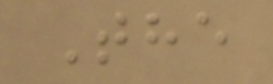The
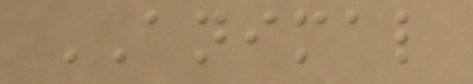ANIMAL
